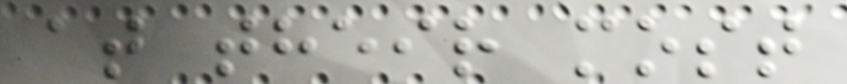at their most
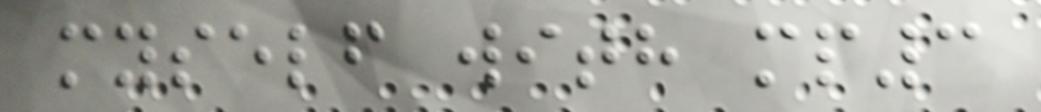myself with mp3
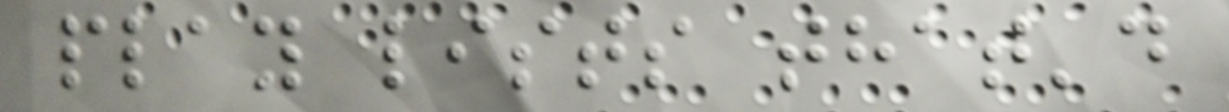play lists that'd
